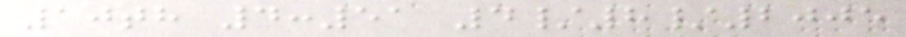10th 4:51 4/8/2005
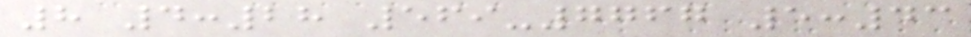8 4:28 569-7767 5:43
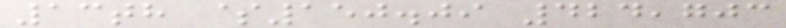13th $150.09 424,703
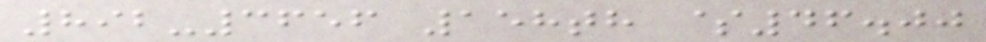892-3656 158th $46.00
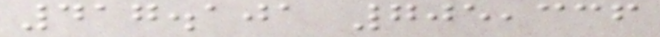417.101 705,336
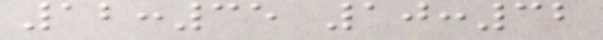12:35 10:32
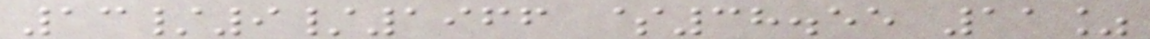13/9/1966 $38.55 11%
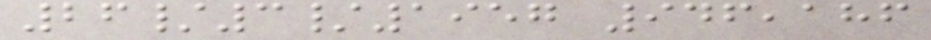26/3/1957 946,186
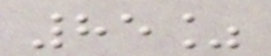85%
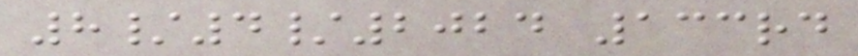8/4/2024 133rd
